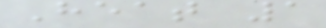Heat 1
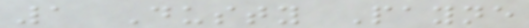1 Dusty Payne
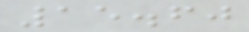15.60
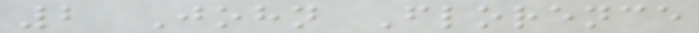2 John Florence
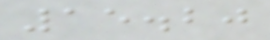15.20
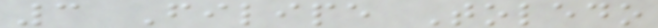3 Filipe Toledo
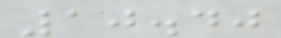10.40
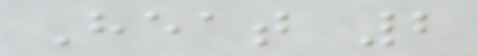Heat 2
